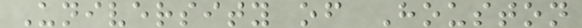University of Houston
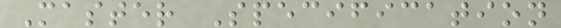Master Specification
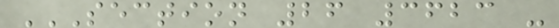SECTION 26 3623 -
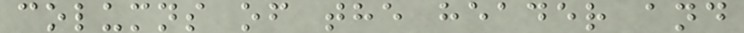columns of the header and
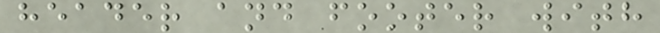header and footer with
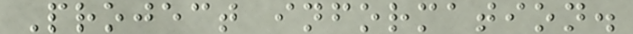Project information.
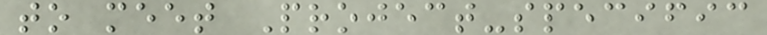to meet Project-specific
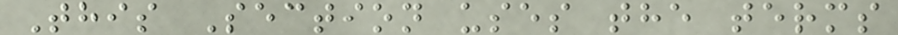This Section uses the terms
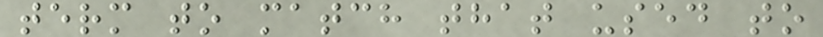term to match that used to
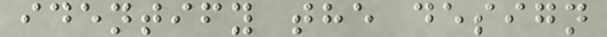identify the design
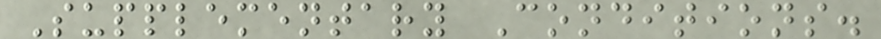Supplementary Conditions.
